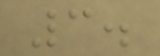3.
